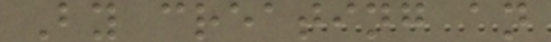By creating an
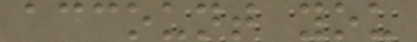account you
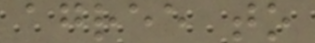agree to
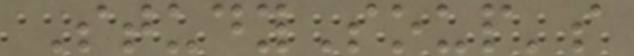StudySoup's
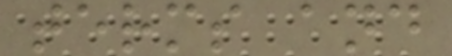terms and
